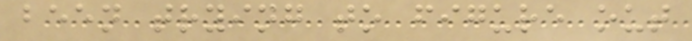been trying to figure out
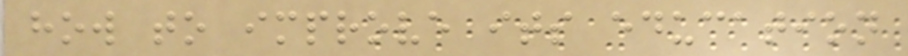how to improve its education
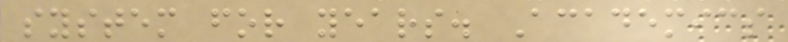system for years. Academics
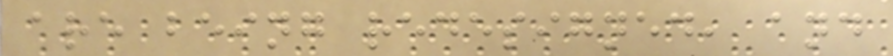are being redesigned, and
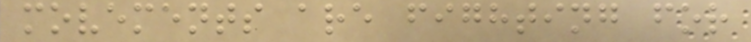movements are fighting for
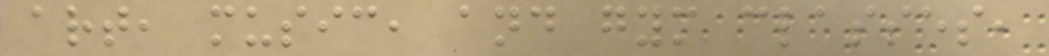art, music, and gym classes,
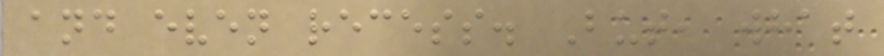and even recess. But, what
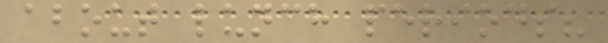about lunch periods?
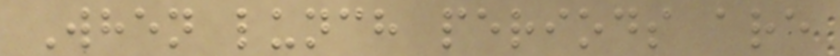When lunch periods are
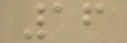16
